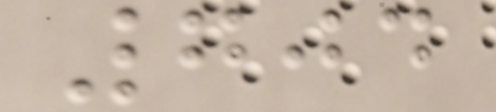704
